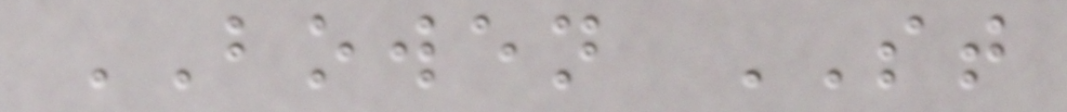BOWEN ST
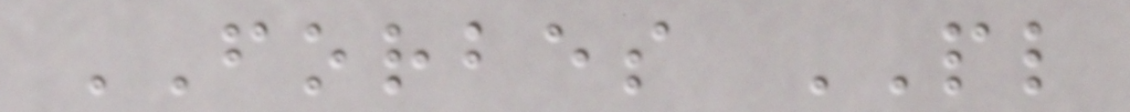FORBES PL
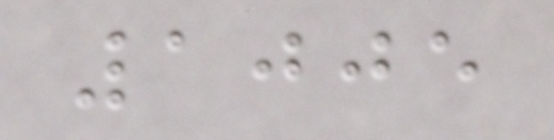1005
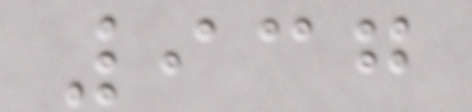937
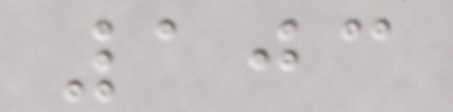103
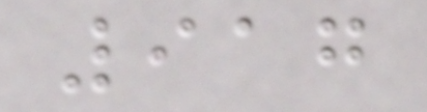917
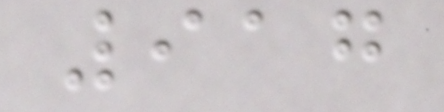917
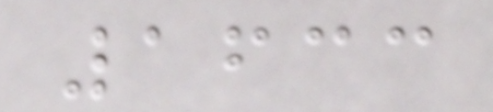1633
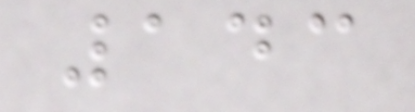143
